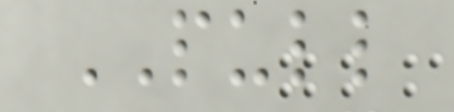PULL
